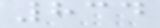834
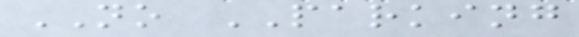NO PARKING
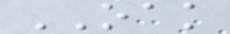OAK
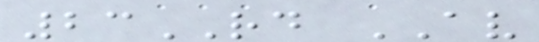23RD AV
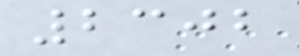2302
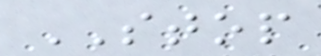STOP
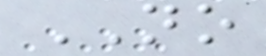NO
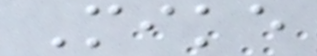Mike
